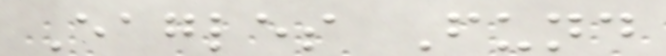Eagles Fund
